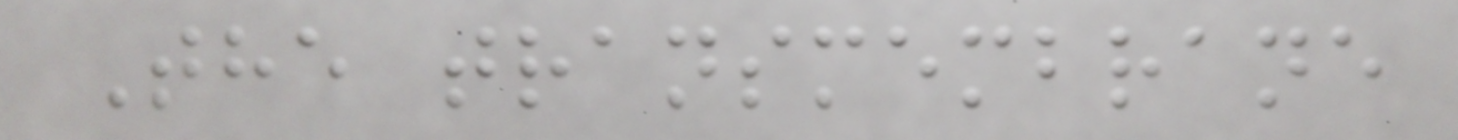The transmembrane
